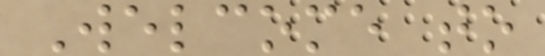Welcome to
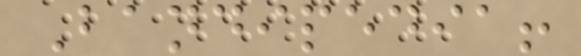Bandipedia!
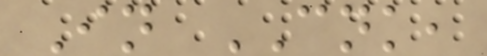In CNK,
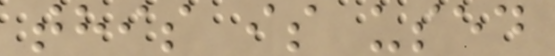this is used
